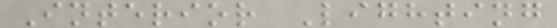Interior Lighting
